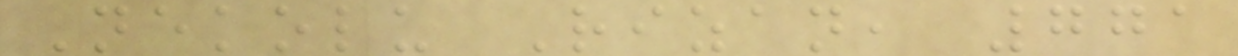Nekolu Rizan, 771
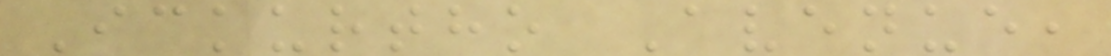Ickurtho Avenue,
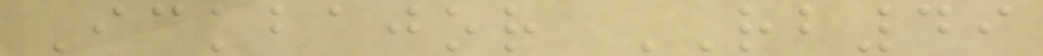Ickbajor RB49
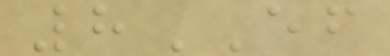8EF
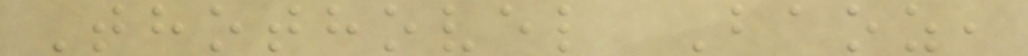Thothovel Baoz,
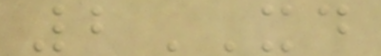2XD
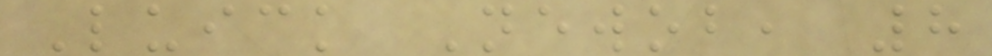Luick Newob, 8
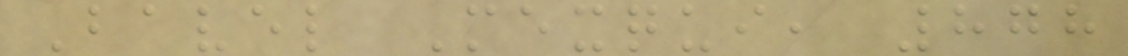Bavel Mexqui, 878
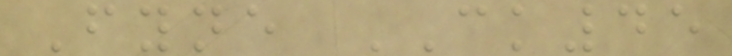Fyne CK45
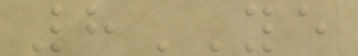8YE
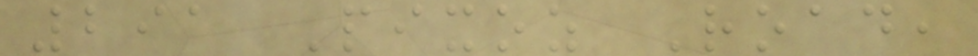291 Pixoz Road,
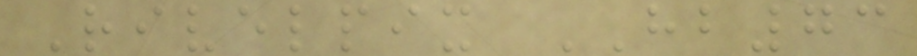Rivelpix HB73
